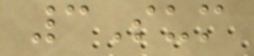3Sum
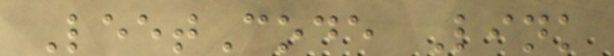LeetCode Link
